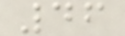46
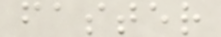faster
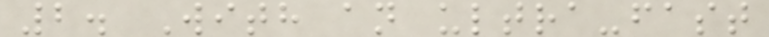2. With an ultra-fast
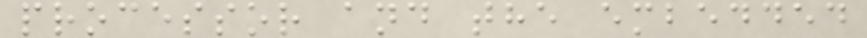processor and the embedded
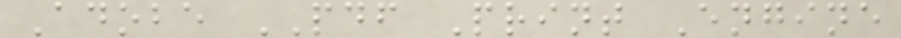Adobe PDF Print Engine
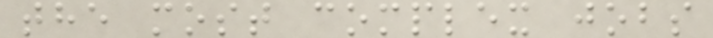the most complex jobs
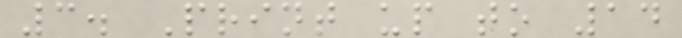3. Print up to 14
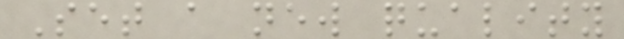Set a new quality
